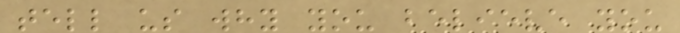tell us why you believe you
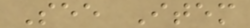See Item
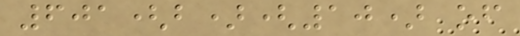601(b)(10) of
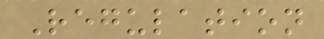Regulation
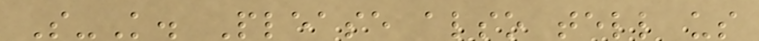S-K. Please also tell us
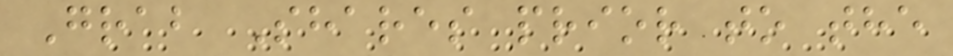Grab Shares prior to the
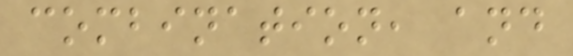combination, and
